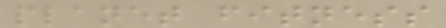planet fitness
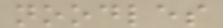noodles
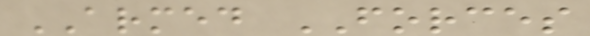ARMED FORCES
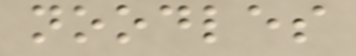noodles
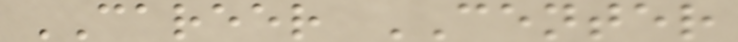CAREER CENTER
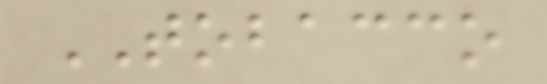TOBACCO
